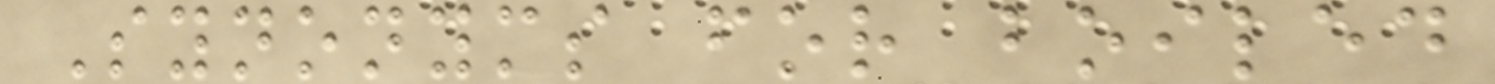Synonyms for boiled
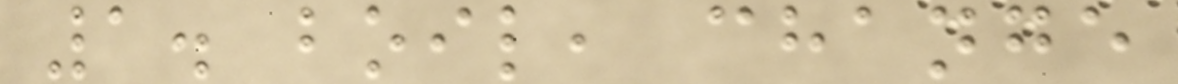1. boil, change
